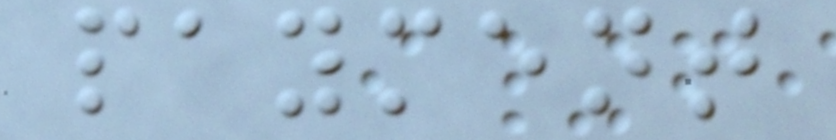payment
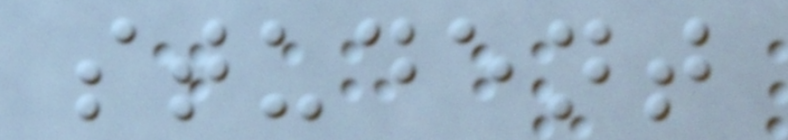student
